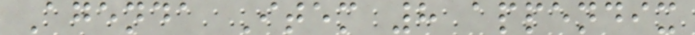Agenda Item 8 appendix
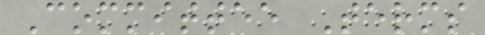Committee Terms
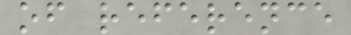of reference
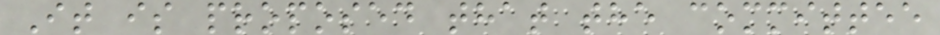It is proposed that the committee
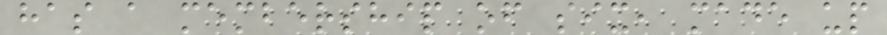has a membership of six, made up
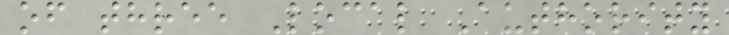of three Local Authority
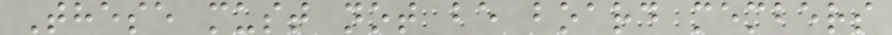These must not be board members
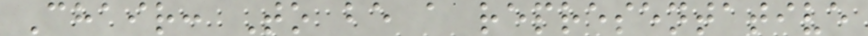Chair: To be a representative
